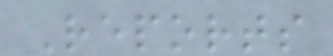Reports
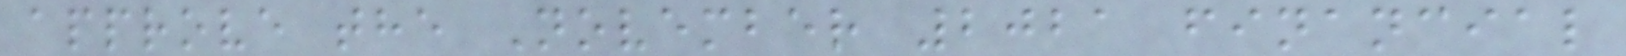approve the November 2021 financial
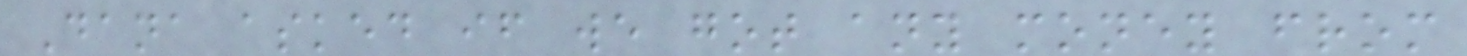Dana asked if we got any money from
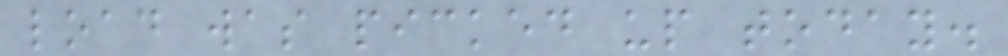load was picked up today.
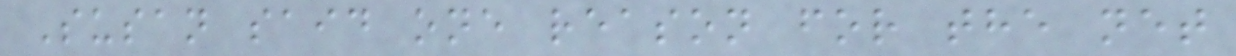Susan said one reason for the net
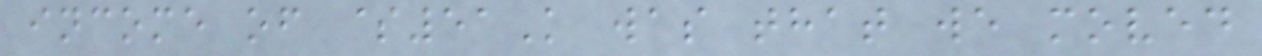income of $51K was that we moved
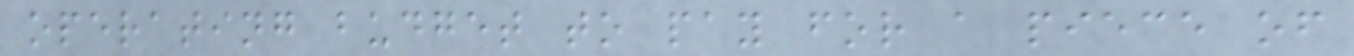operating budget to pay for a piece of
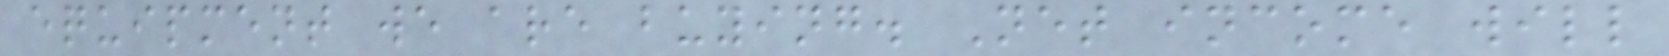equipment we are buying. Net income will
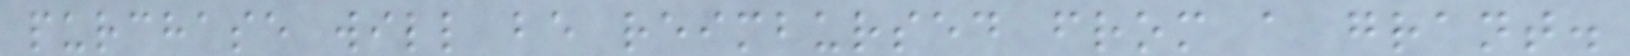purchase will be reimbursed from a grant.
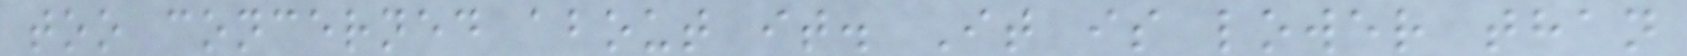too concerned about it. It is lower than
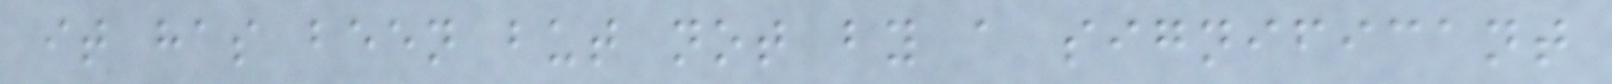it has been but not by a significant
